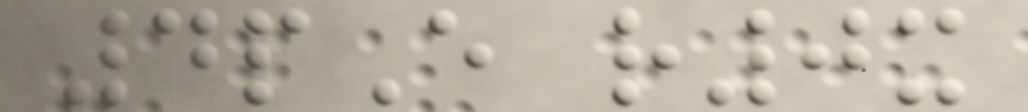4pE r0x
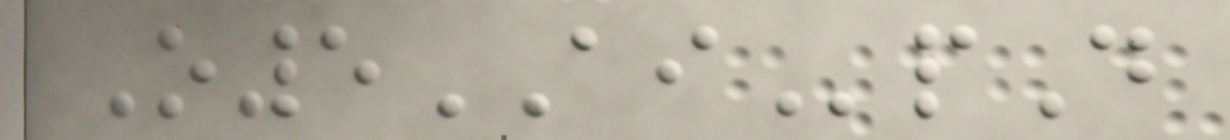O5AIpD
